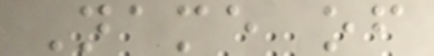Name of
